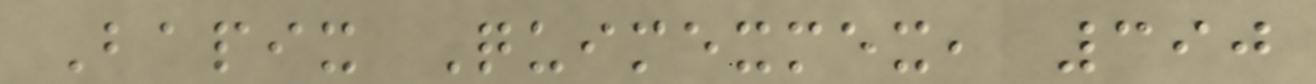Bapix Quimexmex, 390
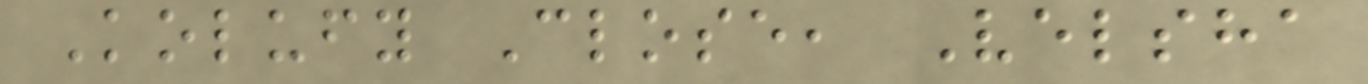Kolufy Close, Velsha
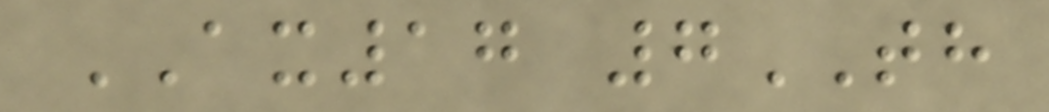AX17 7TH
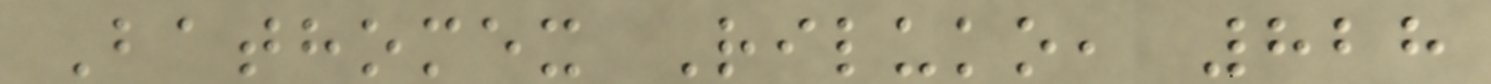Bathomex Riluko, 828
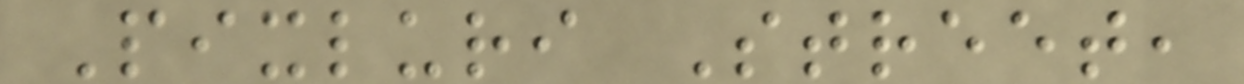Pixluri Street,
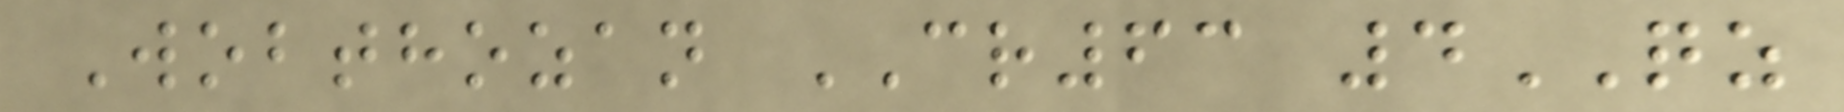Wobthozan CR63 4QZ
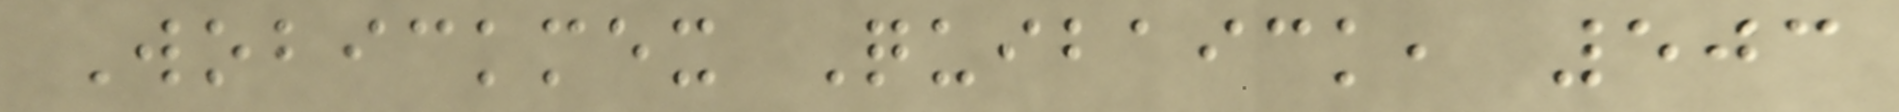Wobickmex Quibaick, 503
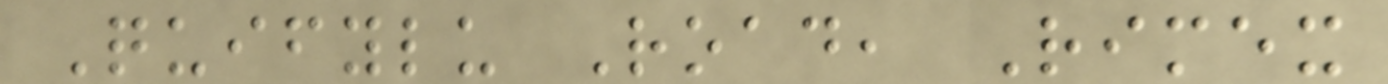Quifylu Road, Rimex
